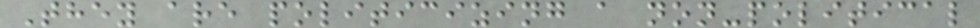They are politicizing a non-political
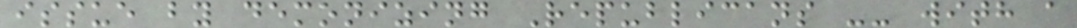issue by demonizing Republicans -- with a
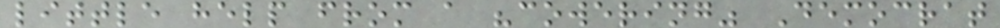little help from a "cowering" Democrat
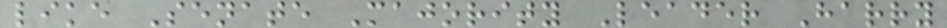like Senate Majority Leader Harry
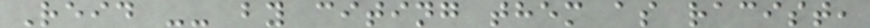Reid -- by citing them as racist,
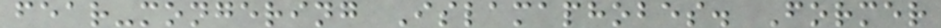fear-mongering Islamaphobes. Former
